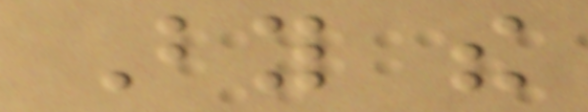By the
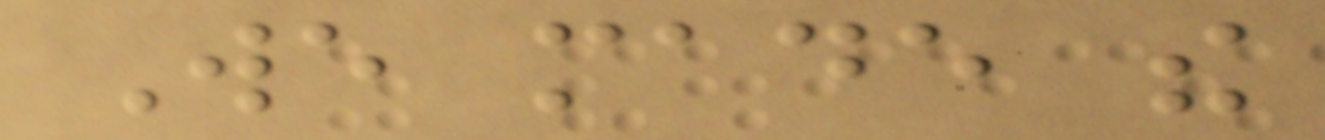We made the
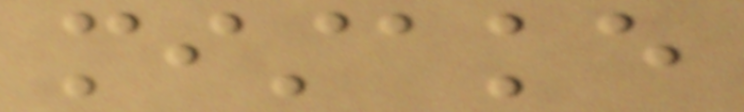mistake
